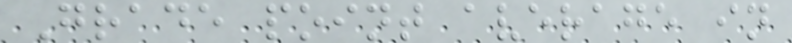Grade point average in
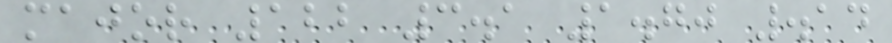major 122 3.1 1.70 .14
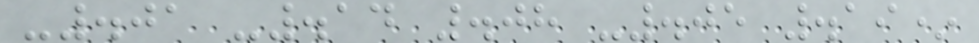-.01 -.14 .08 -.05 .19*
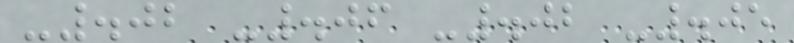-.02 -.06 -.02 -.05
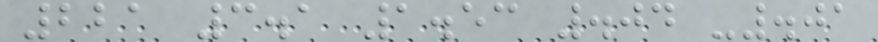221 3.1 1.53 .04 -.01
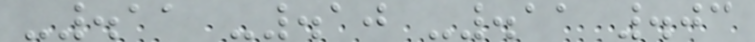-.11 -.10 -.11 .03
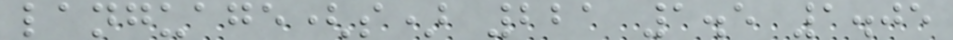language(s) 221 1.5 1.05
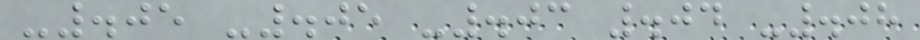-.05 -.05 -.03 .04 -.08
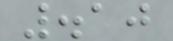.10
